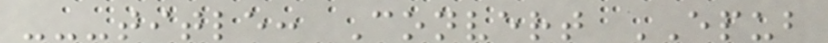---title: Convert EPUB
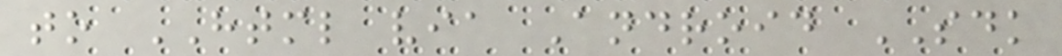to HTML via Android SDK
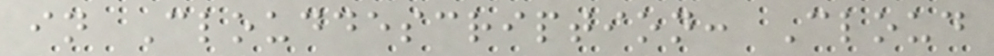in Clouddescription: Cloud
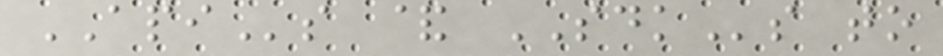APIs & SDKs to
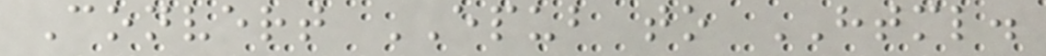Convert EPUB to HTML.
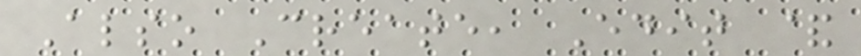Also Create, Edit &
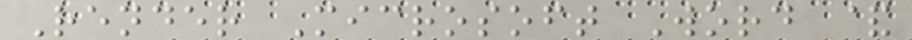Render Microsoft Word &
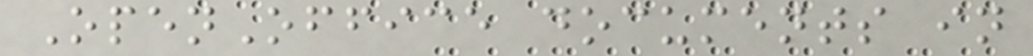OpenOffice documents in
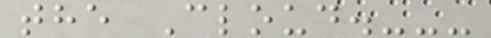the Cloud.---
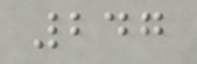247
